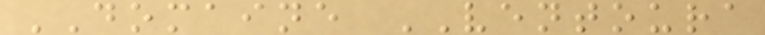DOMAINE VENTOURA
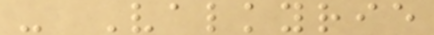- Valkyrie
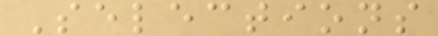Selections
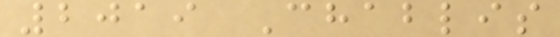2019 Chablis
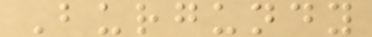Burgundy
